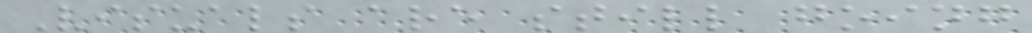Visuals are still going
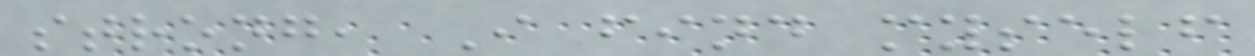strong, I find myself
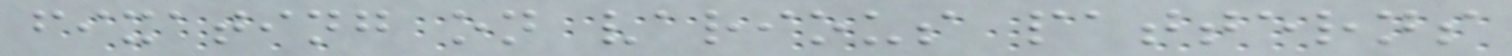fixating on various patterns
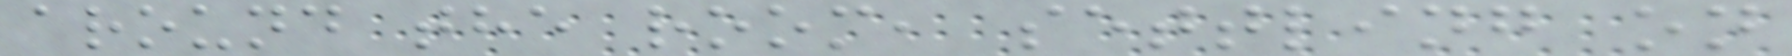around the room, settling on
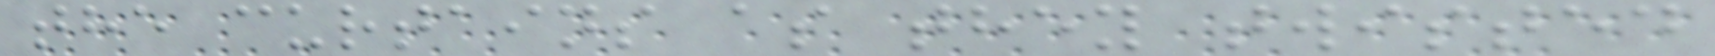the curtains as they twisted
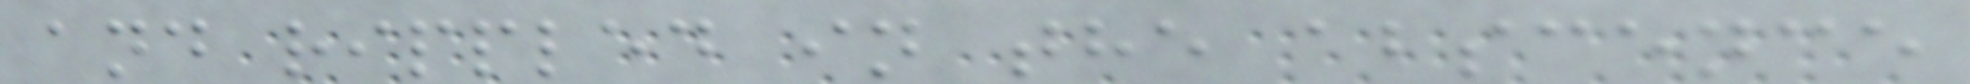and rippled in the abscence
